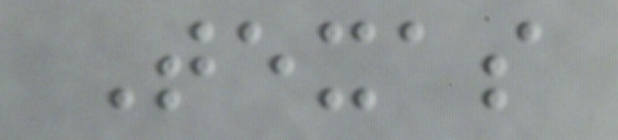Texas
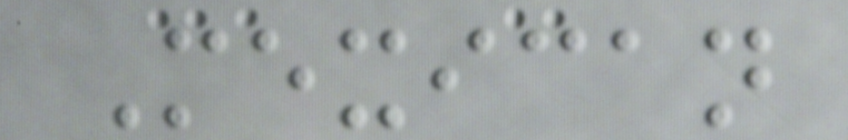Mexican
